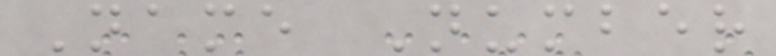Name Number
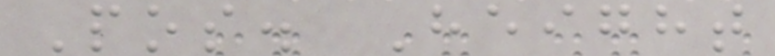Pos. Height
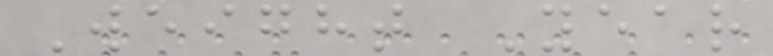Weight Year
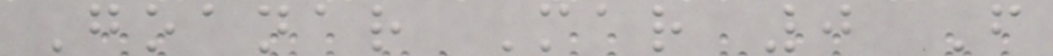Goanar Mar 0 F
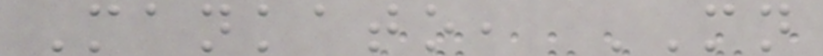Mankato, MN
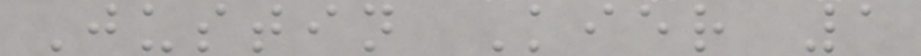Justin Kier 1
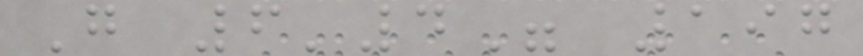G 6'4" 197
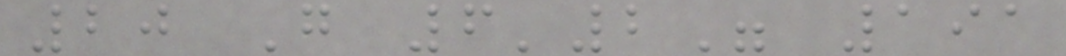20 G 6'2" 191
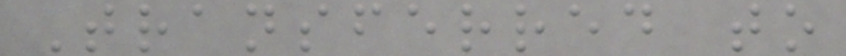Transferred to
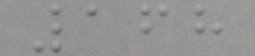168
